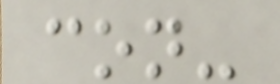con-
